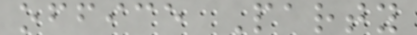office Party
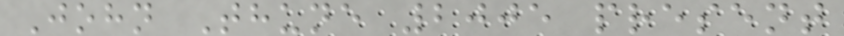John Thune 2005 present
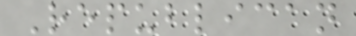Republican
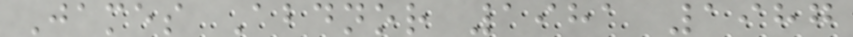James Abdnor 1981 1987
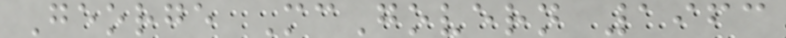George McGovern 1963
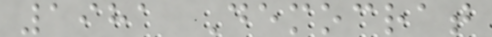1981 Democrat
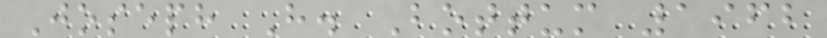Joseph H. Bottum 1962
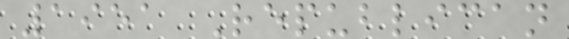1951 Republican
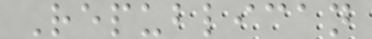Republican
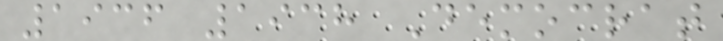1936 1938 Democrat
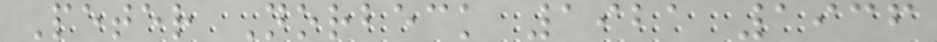Peter Norbeck 1921 1936
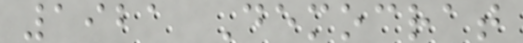1921 Democrat
